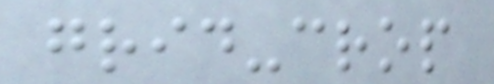grid-crop
